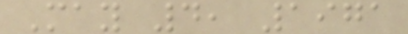May 4, 1971
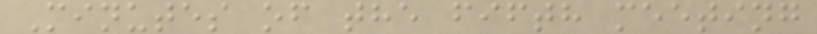Minutes of the fifth meeting
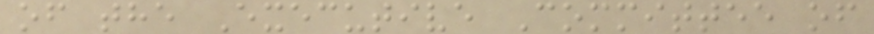of the Executive Committee of
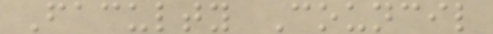Faculty Council
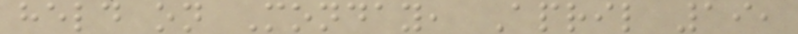held on Monday, April 19,
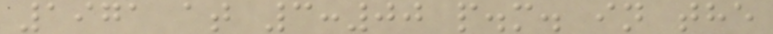1971 at 3:00 p.m. in the
